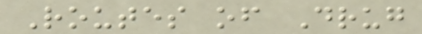Routes of Drug
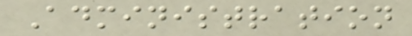Administration
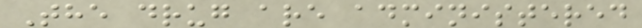The drug are administered
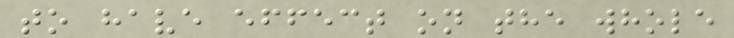to have effect on the whole
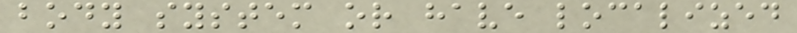body system or have localized
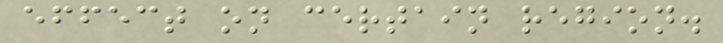effect on certain region.
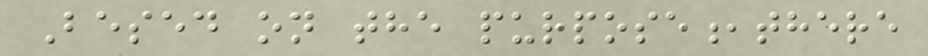Besed on the purpose,there
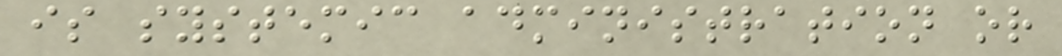is systemic administration or
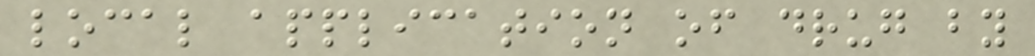local application of drug by
